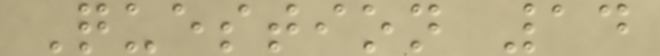Question 14
